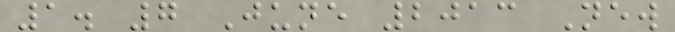1. 7 June 2013 New
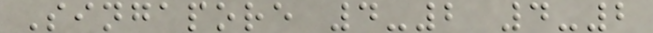Singapore 4-2 4-2
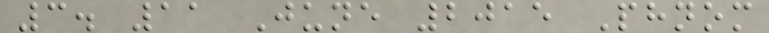3. 11 June 2015 Phnom
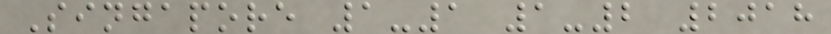Singapore 1-1 1-2 2018
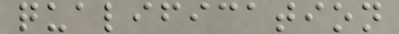qualification
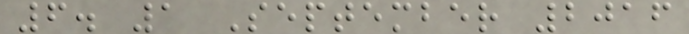6. 1 September 2016
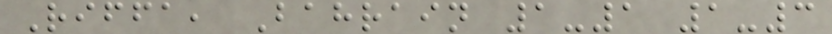Riffa, Bahrain 1-1 1-3
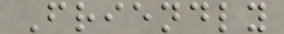Friendly
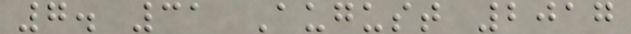7. 31 August 2017
